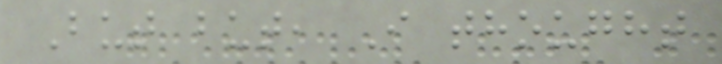But but, I thought
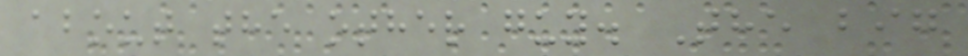about the other guy. The big
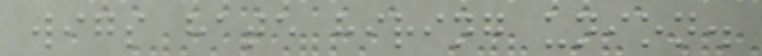wigs hate hiring union.
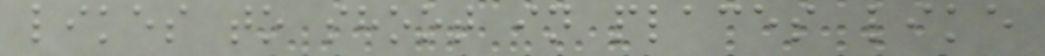likes to shoot in places like
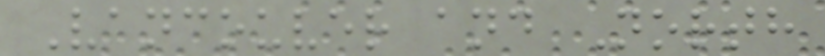Vancouver and North
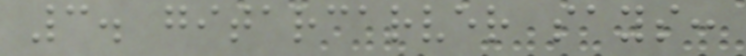3. gitarcarver says:
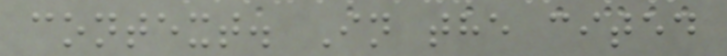context. In the cited
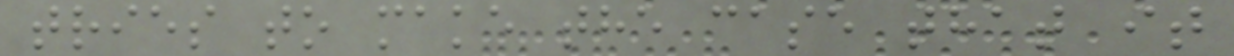tries to make the case that it
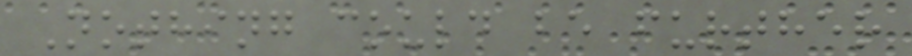Nothing could be further
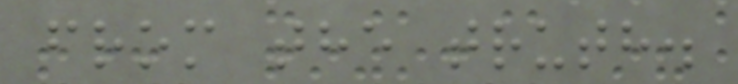from the truth.
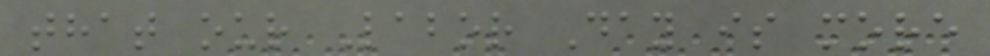that our Labor Day is more
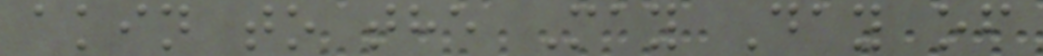akin to the May Day of
